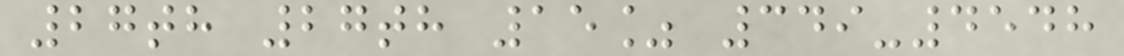27th 27th 15% 349-4548
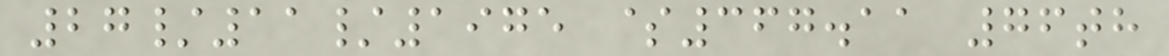27/11/1975 $367.11 76th
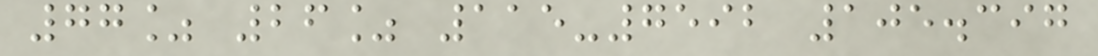77% 26% 115-7592 105.397
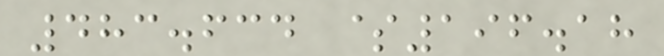483.634 $196.18
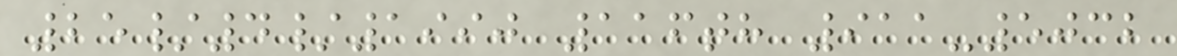25/4/1990 116th 911-5032
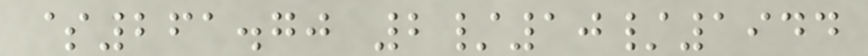$261.70 2/10/1944
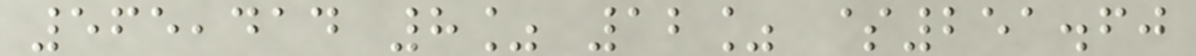565,414 8% 12% $251.60
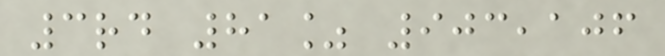3rd 81% 903,106
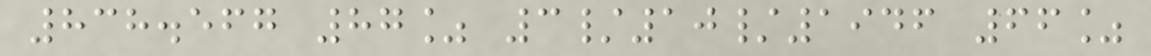838.567 87% 3/10/1946 66%
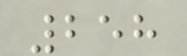258
